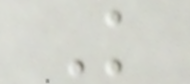K
